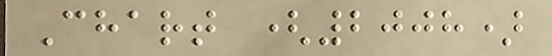Chart (2008)
